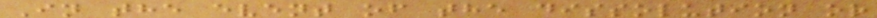In the event of the dissolution or
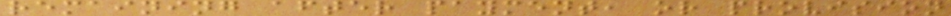remaining after payment, or provision
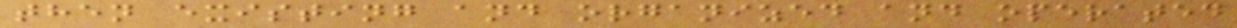then existing and organized and operated
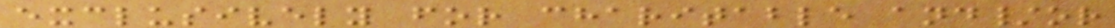exclusively for charitable and/or
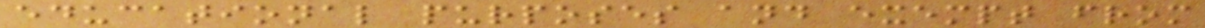educational purposes and exempt from
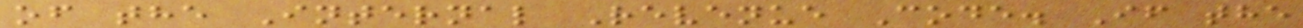of the Internal Revenue Code. If the
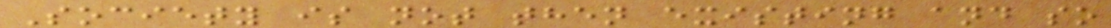Society is not then existing and so
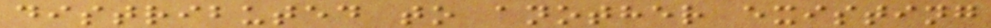distributed to another existing
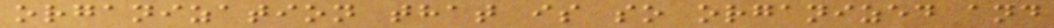organization that is so organized and
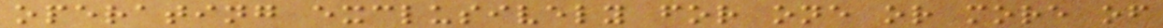operating exclusively for one or more of
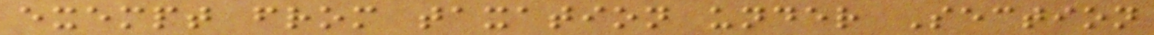exempt from taxation under Section
